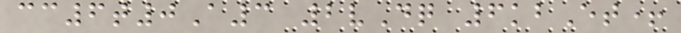cc6t0A3 2vDq 6kbEt+
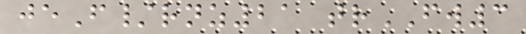jeF/rnz21 trFW3
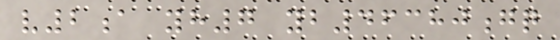v2a yh7 yb46380gq
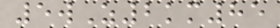5wZ2km85
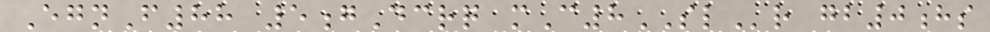EgnF88 5gDcrq mC8SLr gb0hs
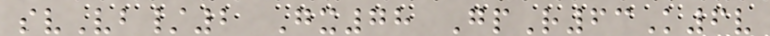svVb/2 Gx78 GpR63K6v
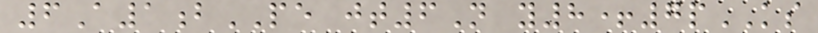6A1bPE jt6N y8+7pKS
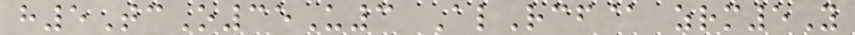h5TcO35U3 AlRcf@ zrm5Y
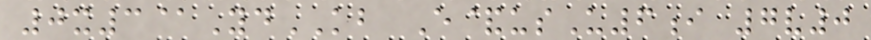0x3@YdKB E&usU6i 7v0
